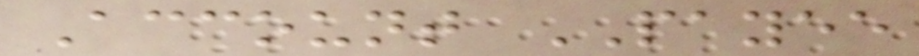Account PAYEE
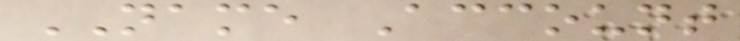NAME Account
